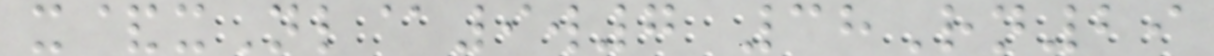x&xNl@9w7 38Rn29
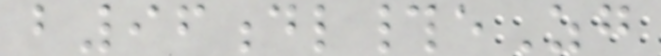b96dl#eZg
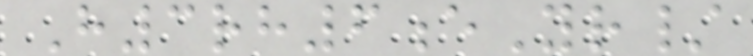H3rh6eYr/
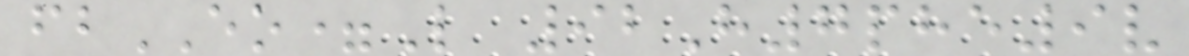fbEO=L 92H7phe9v
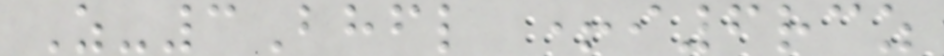Z-3Bhfl +i6rcz
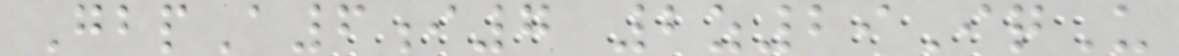GbpA6i7 2z29IqU
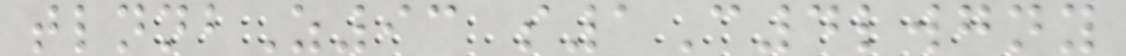tlnnbZ93 s1C4lwgny
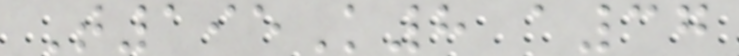T195K8 a37
